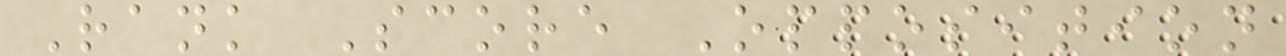Rank Score Opposition
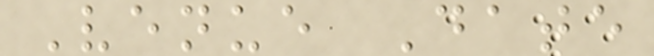Venue Date
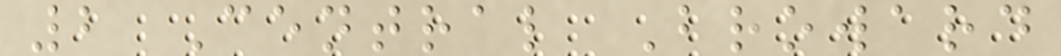2 Central Broward
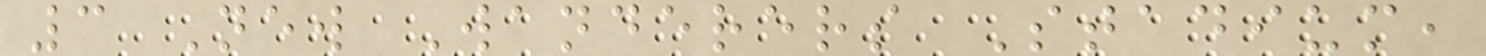3 New Wanderers Stadium,
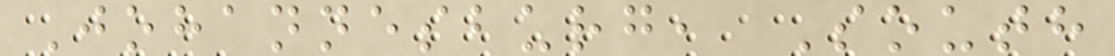Johannesburg, South
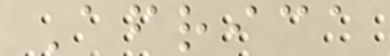Africa
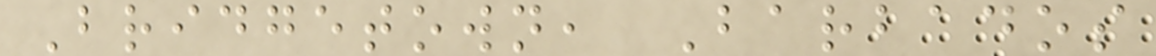Bridgetown, Barbados
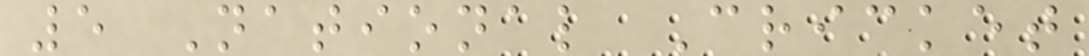5 National Cricket
